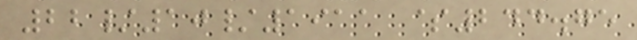22/10/1911 $244.75
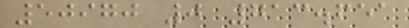50970 0 713.651
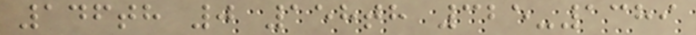146th 0 158th 325-1389
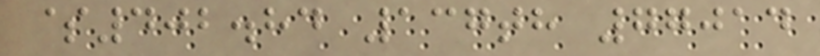$402.84 137th 77014
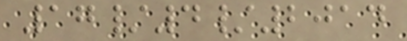17/4/2014
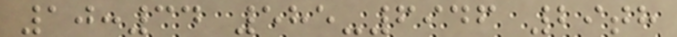10:34 585-6946 29th
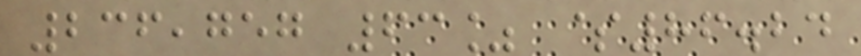236,757 63% $86.24
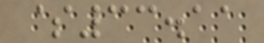$33.11
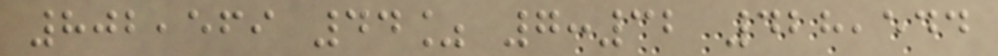802,569 44% 7:32 428,544
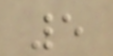5
